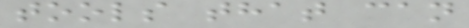tools that can
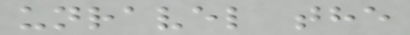unravel the
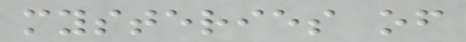mysteries of
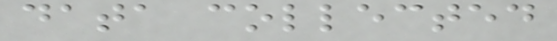data collected
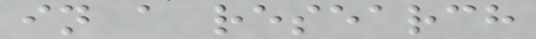in a research
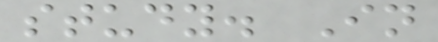study. In
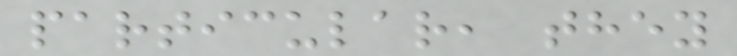particular, they
